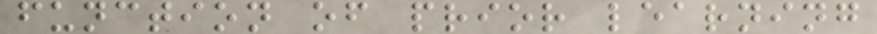function of prior learning
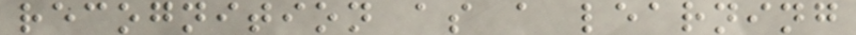recognition as a learning
